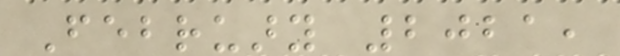February 2021,
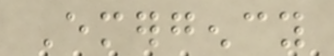Emergency
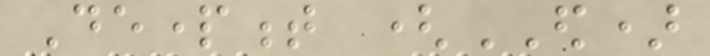Department (ED)
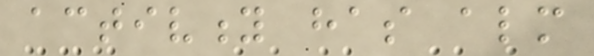activity has almost
